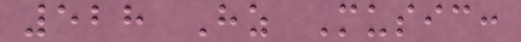528 Hz Music:
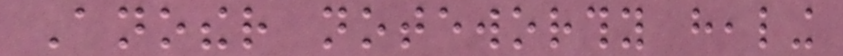Another noteworthy healing
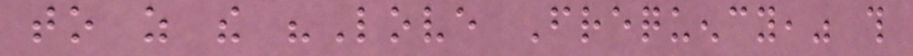to as the "Love Frequency," this
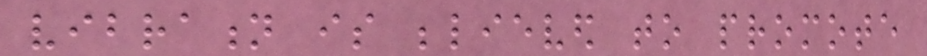vibration is believed to promote
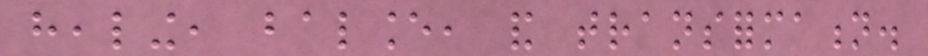healing, balance, and transformation.
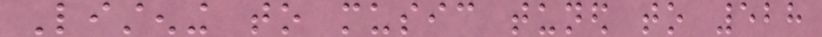Listening to music tuned to 528
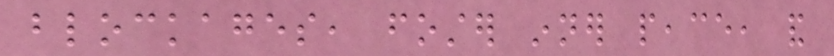blockages, foster inner peace, and
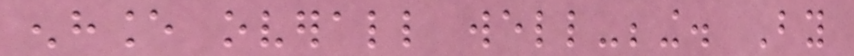enhance overall well-being. By
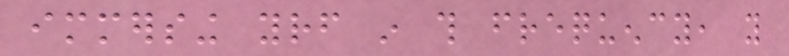immersing yourself in this frequency, you
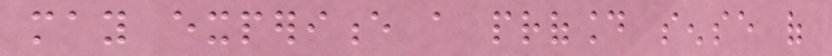may experience a profound sense of
